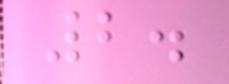2.
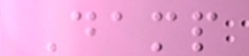Damp
